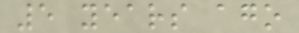5 years ago
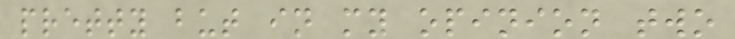pretty but in my opinion two
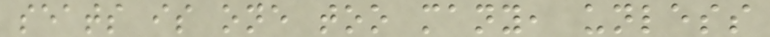seats is one too many, unless
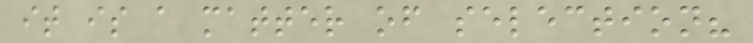it is a matter of selection?
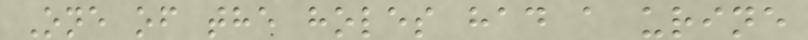One of the holes had a urine
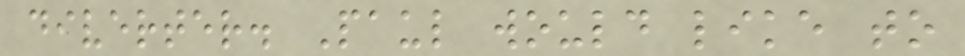diverter. Paul would like to
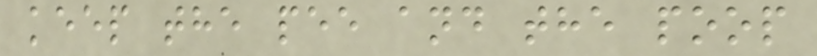keep the pee and the poop
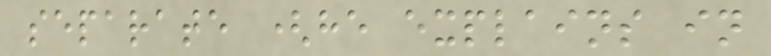separate (he explains in
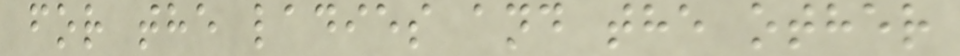for the ladies and the other
